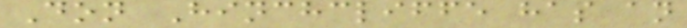Don Hinchcliffe has an
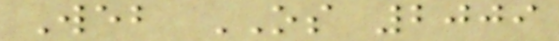Web OS 2009
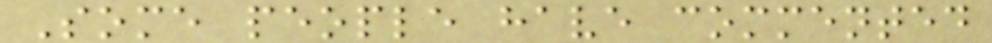Some people have commented
